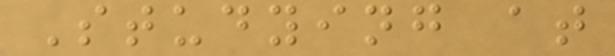Studying at
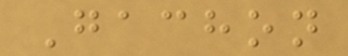Gachon
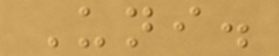Uni.
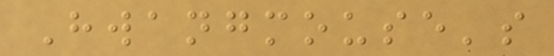Hwangmouse's
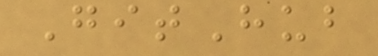GitHub
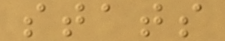stats
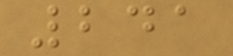241
